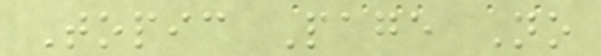Topic Page No
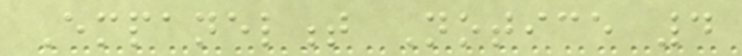Empanelment Notice 4
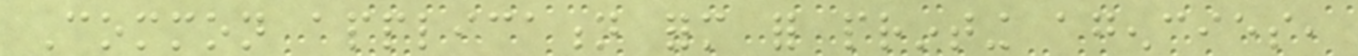Common application form for printing agencies,
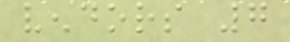vendors 7
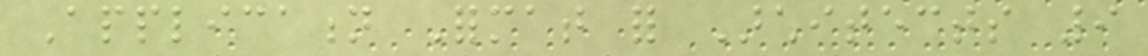Application Format for Architects 9
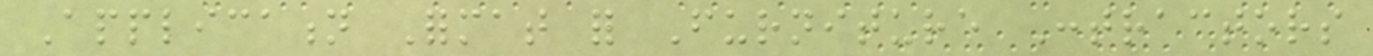Application Format for Furniture Contractors
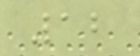12
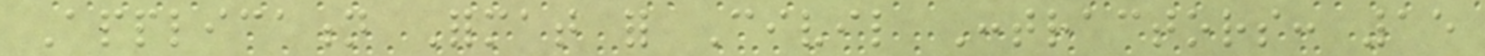Application Format for Civil Contractors: 15
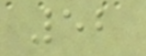52
